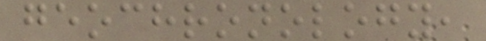geochronology,
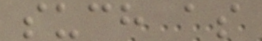such as
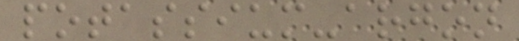potassium-argon
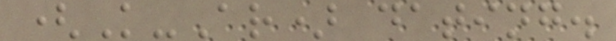(K-Ar) dating.
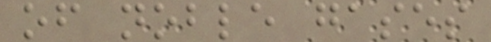of noble gases
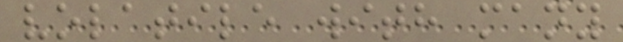volatile with many
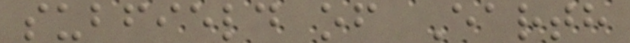subfield of Earth
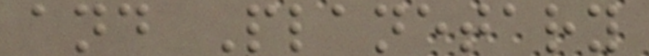and Planetary
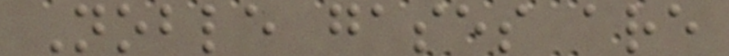Noble gases are
